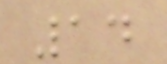14
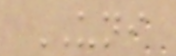UNI
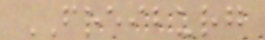FREIBURG
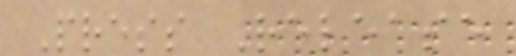Press Release
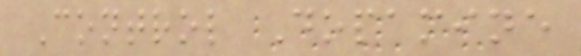Control Dopamine
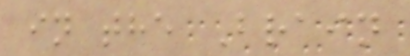in the Brain
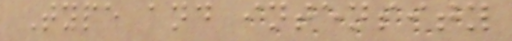Type and intensity
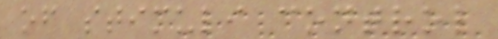of stimuli control
